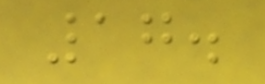17.
